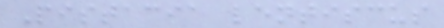Pistacia lentiscus
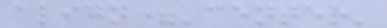align='center'
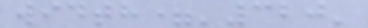width='320'
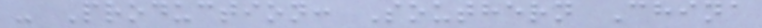- Production: Southern China
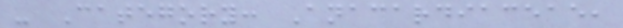- Category: Anacardiaceae,
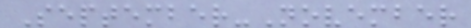September-November
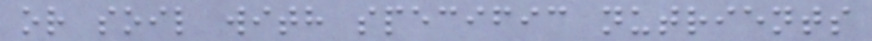or soil with specific nutrients
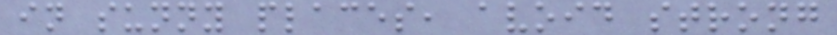in sunny places, avoid strong
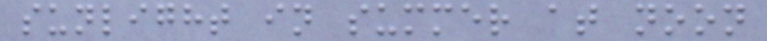sunlight in summer at noon
